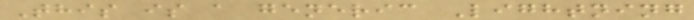This is a generic Lightning
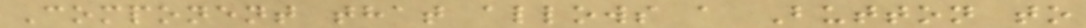Component that allows a Button to
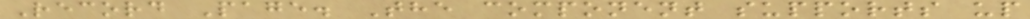Record Page. The component supports up
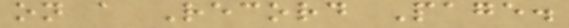on a Record Page.
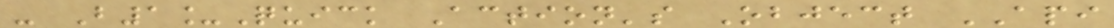- B1_Quick Action's Object API
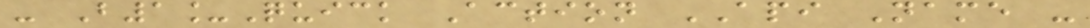- B1_Quick Action API Name -
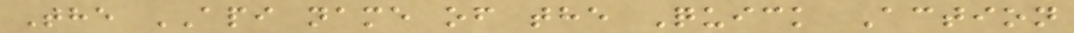The API name of the Quick Action
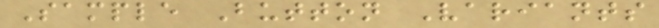Sample Button Variants
